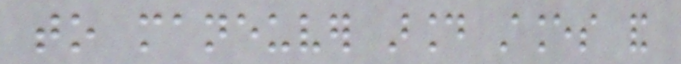to maneuver around stances and
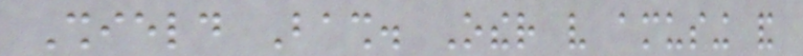Shield Bash. Other very amusing and
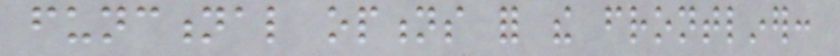functional options for the frontliner:
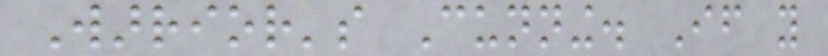Warrior's Cunning. If you
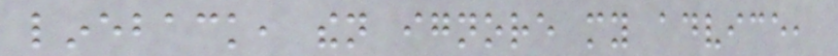lineback, then ignore my advice,
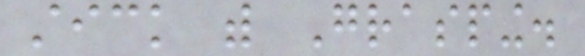stick with Grasping.
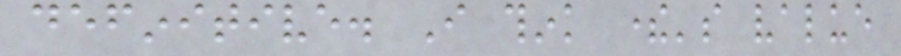definitive. I think there's value
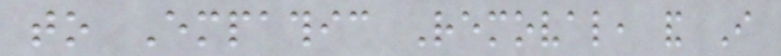to Empathic Removal, and I
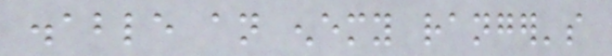disable an enemy ranger's
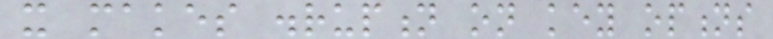it makes disruption on key options
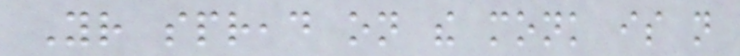Your spread on the monk is not
